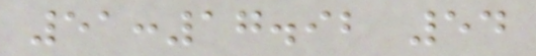51:17.92 54
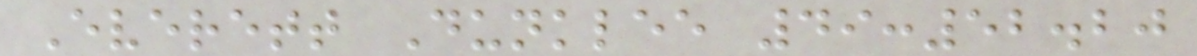Everett Dunklee 49:52.20
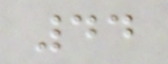44
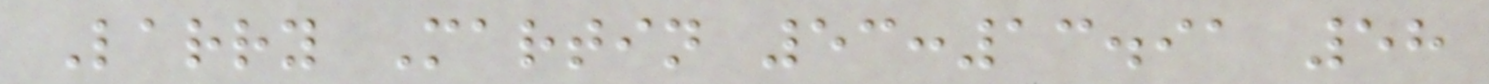Larry Martin 53:13.91 58
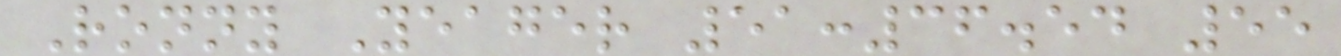Ronny Yeager 51:36.54 55
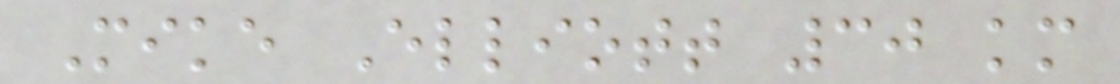Mike Elliott 30 km
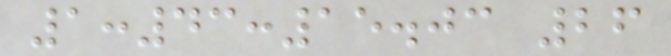1:43:15.03 26
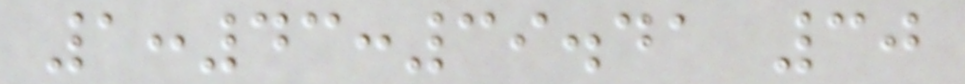1:43:39.41 30
